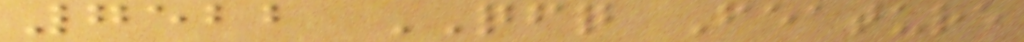7522 QFQ Feature
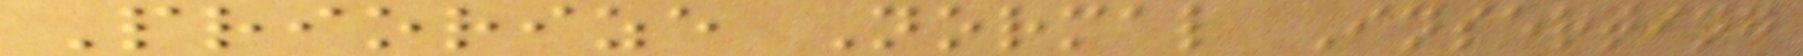Priorize Normal Inserting
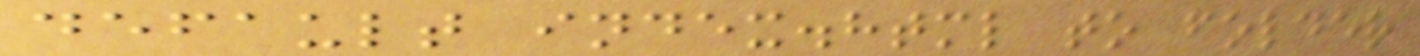default index.html to folder
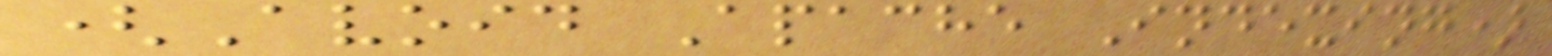(Avoid Apache Indexing)
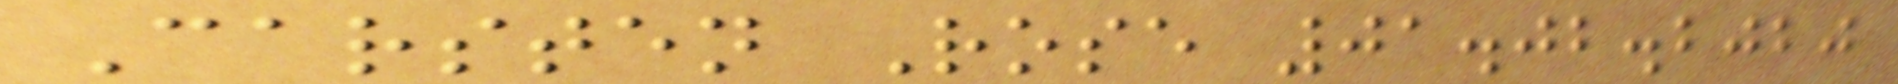Carsten Rose 01.02.2020
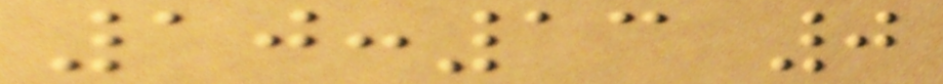10:13 0
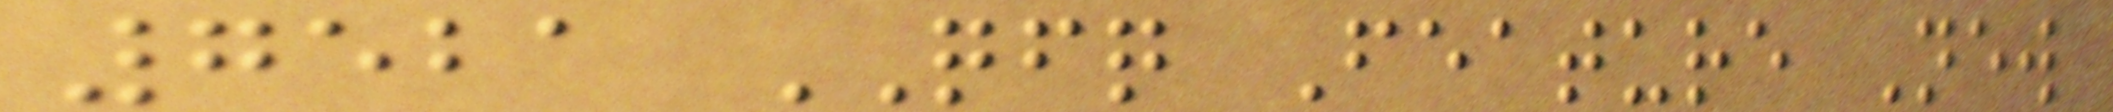7521 QFQ Feature New
